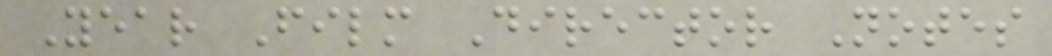Year Film Director Notes
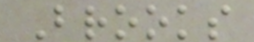Brooks
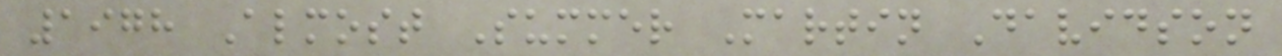1978 Almost Summer Martin Davidson
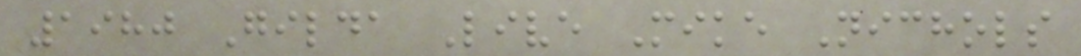1980 Gilda Live Mike Nichols
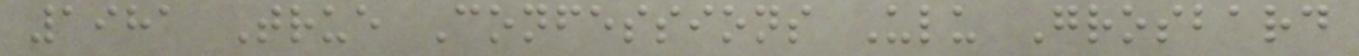1981 True Confessions Ulu Grosbard
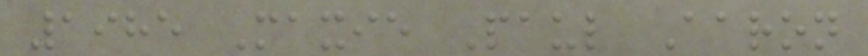1985 Maxie Paul Aaron
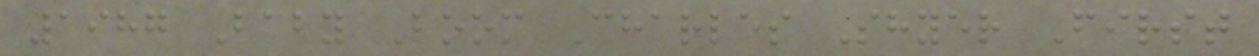1987 Baby Boom Charles Shyer First
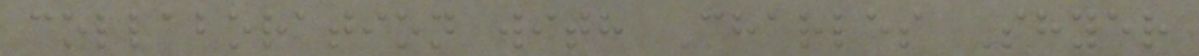collaboration with Charles Shyer
